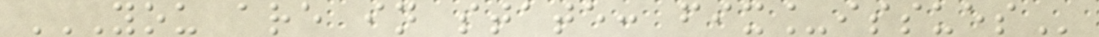YOU ARE IN STATE: FIX_ISSUES
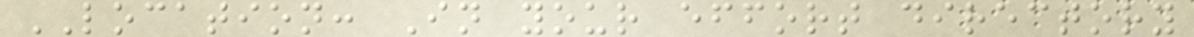LOCATION: In your effort directory
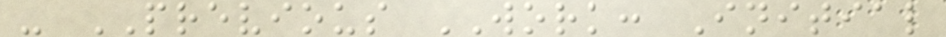- PREVIOUS WORK: Initial
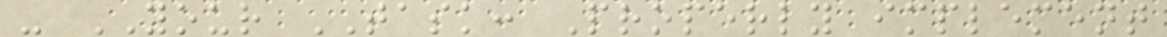- YOUR TASK: Properly implement
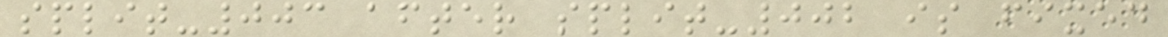split-003 after split-002 is fixed
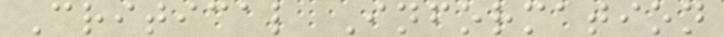Critical Information
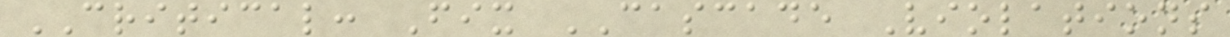CRITICAL: Fix CASCADE Violations
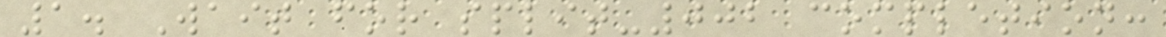1. Wait for split-002 completion:
